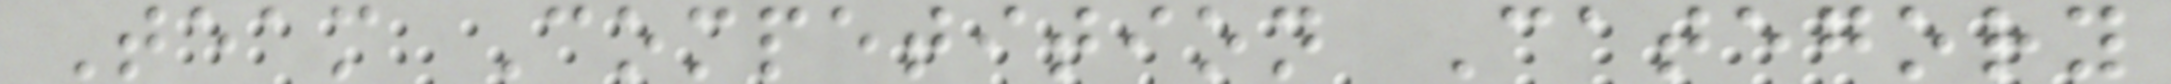Team Competition Category
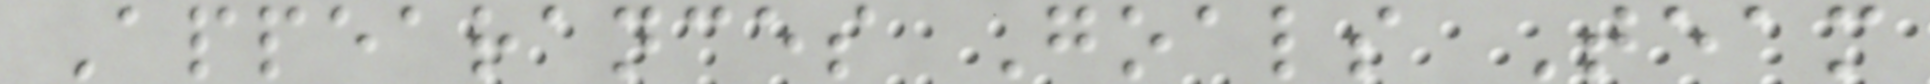Appearances Goals Team
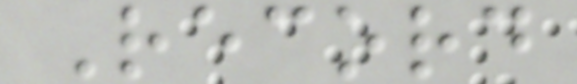Record
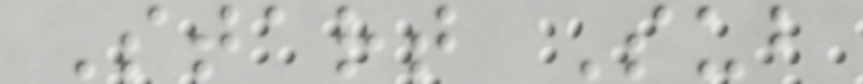Start Sub
